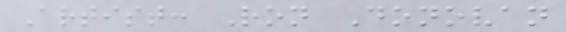Artist: Ron Donovan
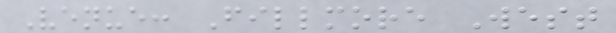Venue: Fillmore West
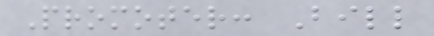Promoter: Bill
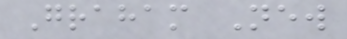Graham New
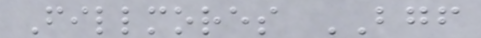Fillmores BGF
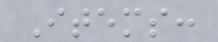Items:
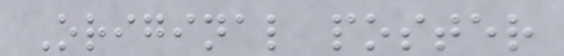Original poster
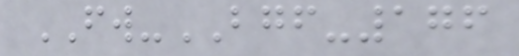FW-BGF-176
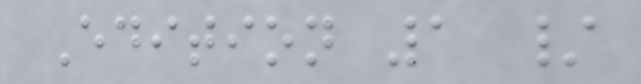Edition 1 /
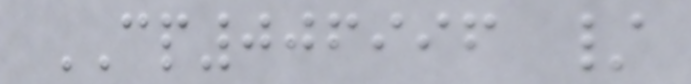CP006996 /
